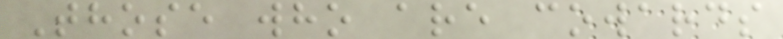Those who are cowards
